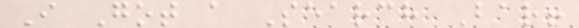I Got a Search Bar!
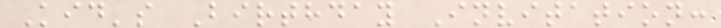Kid's Birthday Invitation:
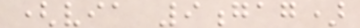(via 9gag)
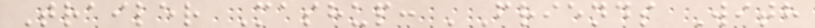Trailer Mashup: 'Friends With
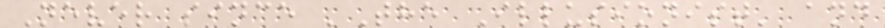Never since 'The Illusionist' and
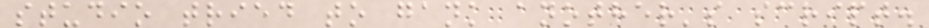studio tried to gank another's script.
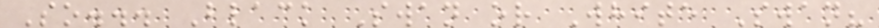So... Black Swan or White Swan?
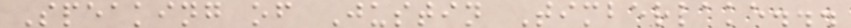Speaking of Justin Timberlake...
